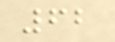62
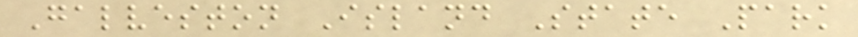Galveston Island State Park
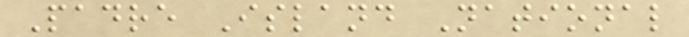Padre Island National
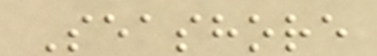Seashore
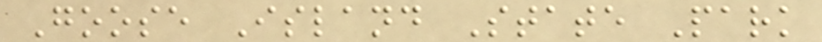Goose Island State Park
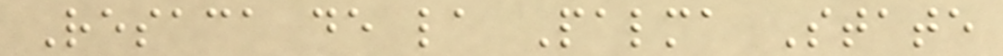Resaca de la Palma State
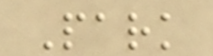Park
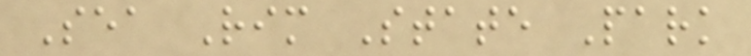Sea Rim State Park
